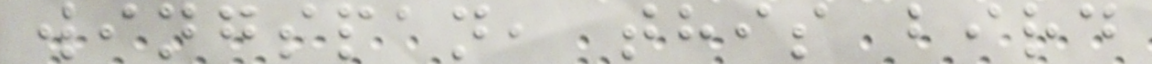wingspan, this bird
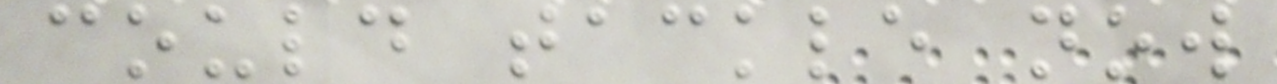could tackle now
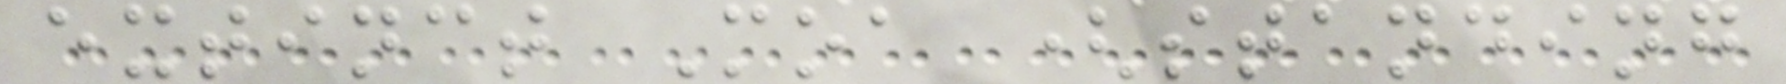extinct Moa (standing
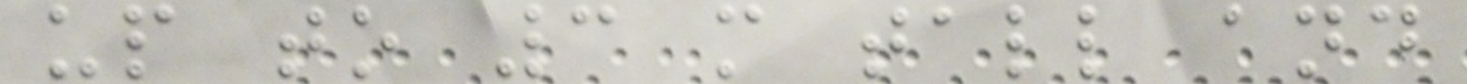up to 3 m tall and
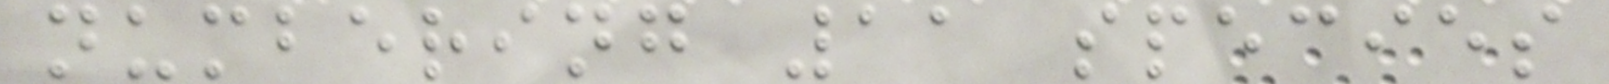numbering 11 species
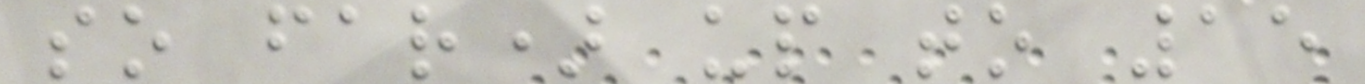so far) up to 15
